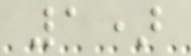1)
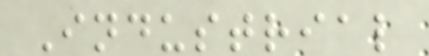Industrial
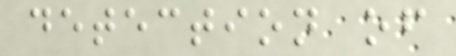detection of
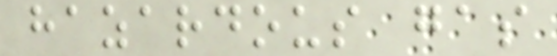hazardous gas
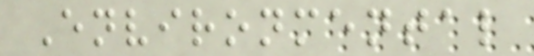Environmental
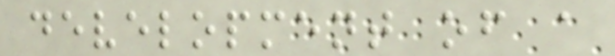development of a
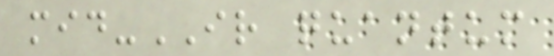mid-IR quantum
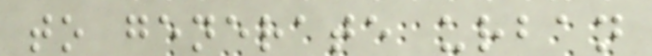to generate urban
